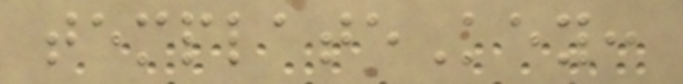templateKey:
